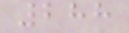288
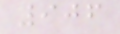906
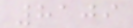8109
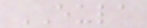EULA
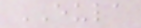EULA
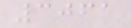3061
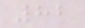82
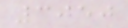3050
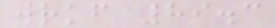wrkf 89.3
